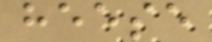heese
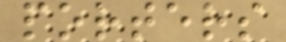porters
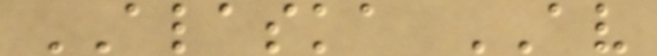ALASKA AV
